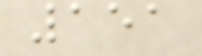151
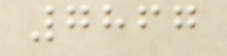7867
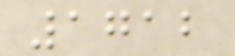1712
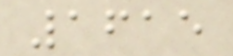1615
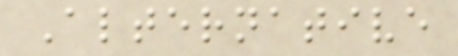Alternative
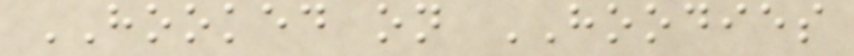HOOKED on HOODIES
